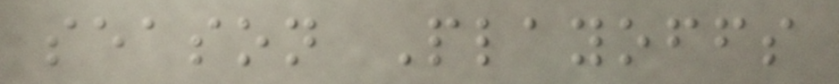season Playoffs
